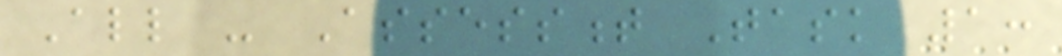All - Assessment Task 1:
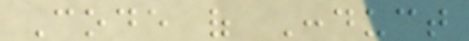Code of Conduct
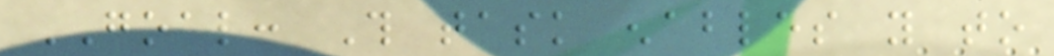GOAL: This task enables you to
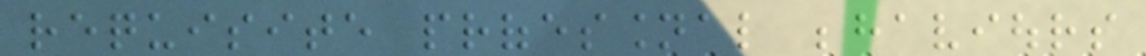requisite professional behaviours
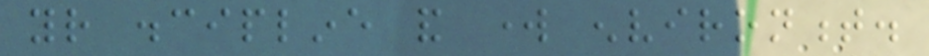your discipline and work environment.
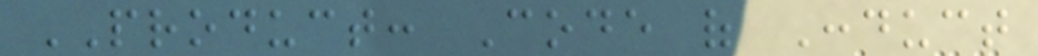PRODUCT: Code of Conduct
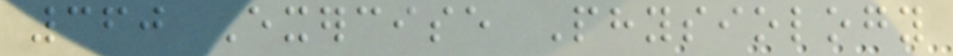360 Exercise Physiology
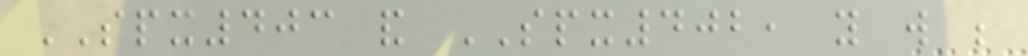SPX403 and SPX402, you will be
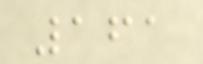161
